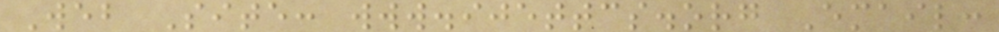Web Site: www.ijettcs.org Email:
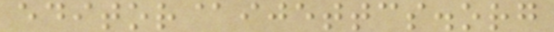editor@ijettcs.org
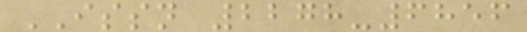ISSN 2278-6856
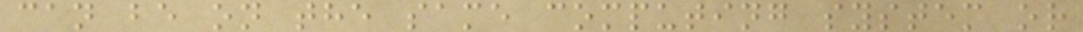can be on the same computing system or
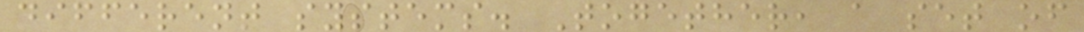different systems. Together, a set of
